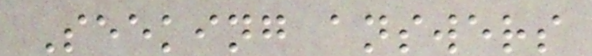Seeking answers
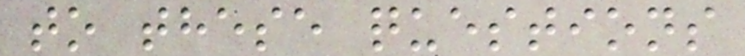to these questions
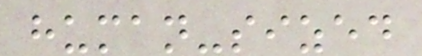human-sized
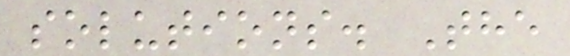solutions. The
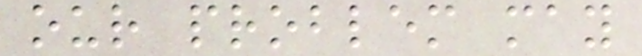our problem may
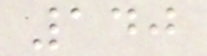140
